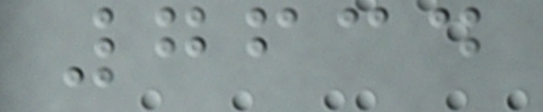7634
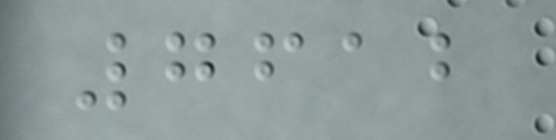7612
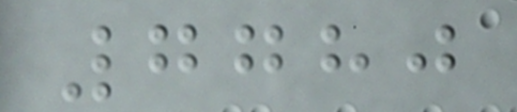7780
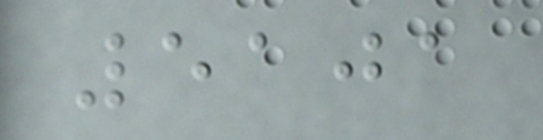5101
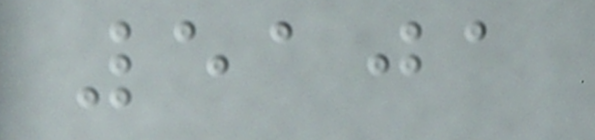5101
